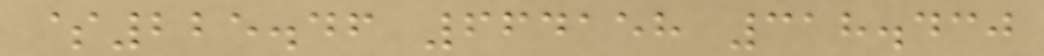$225.46 664158 318.430
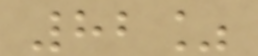82%
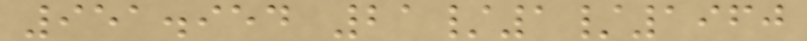951.954 21/1/1960
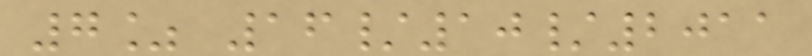7% 16/10/2011
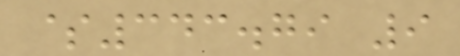$343.79 9
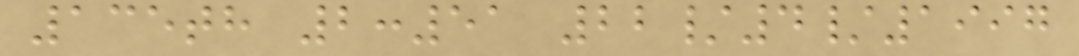135th 2:51 22/4/1997
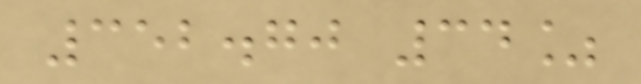352.70 34%
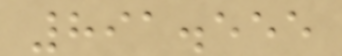891.555
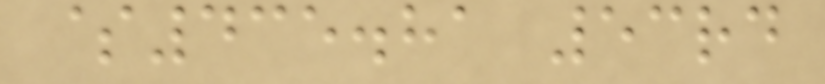$435.81 53rd
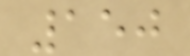150
